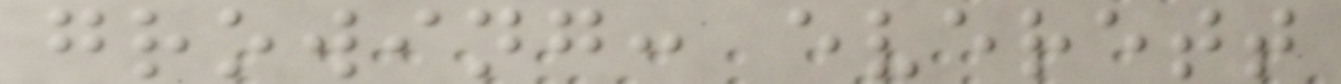growing: everett
